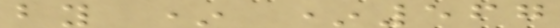by * *567
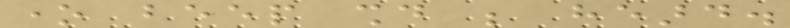one beep should be heard.
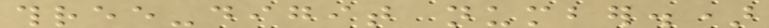three-digit number.)
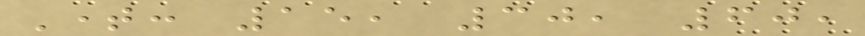Time: 15, 30, 60,
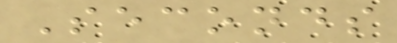Seconds
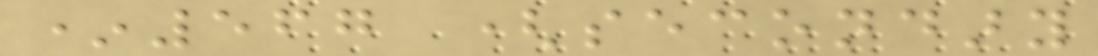*567 (secondary
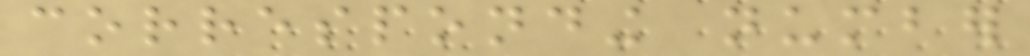corresponding number
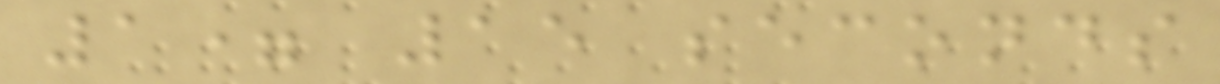1= 15 seconds
